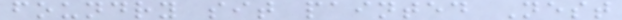foundry sit painted Nest
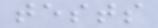tests
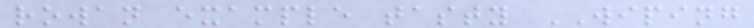rowan example tasty WIPING
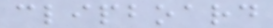clipboard
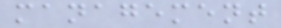management
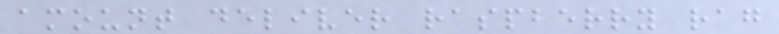amount deliver raspberry rag
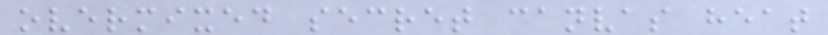overmixed secret canvas heat
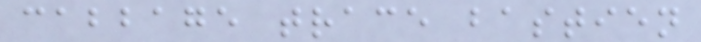cabbage trace bastien
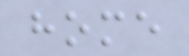home
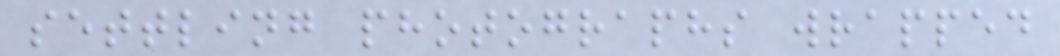settling photographs wrapped
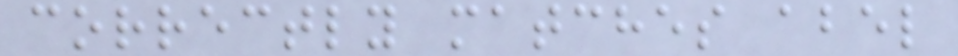correctly matches abel
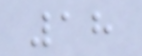18
